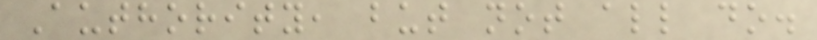Authority, but not all do.
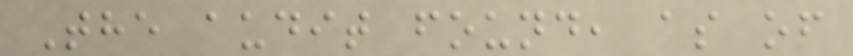The audit found, as of
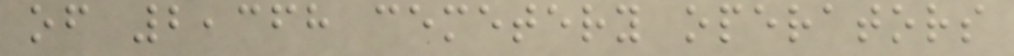of 2,368 cemetery operators
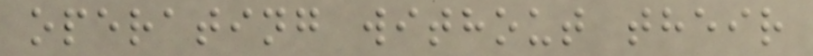operating without their
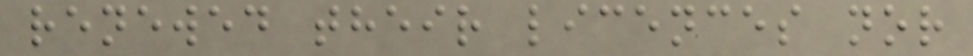renewed their licences nor
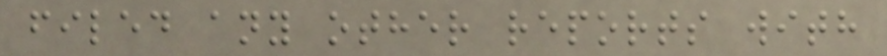filed any other reports with
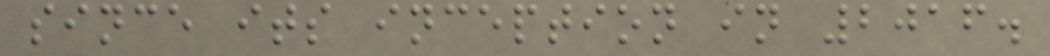since its inception in 2016.
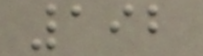192
